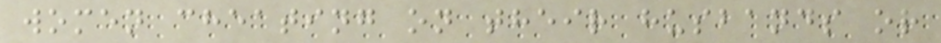women cheating on their husbands or
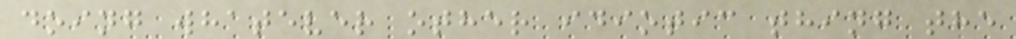doing whatever other idiotic thing the
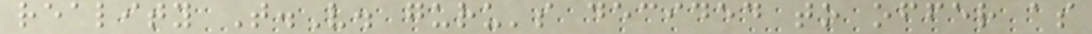reality T.V. guru's decided to offer as
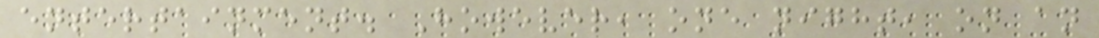entertainment. However, one night, on an
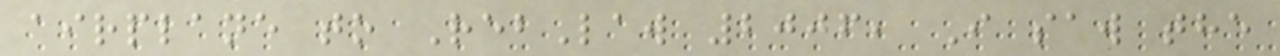airplane to RebLaw 2006, I saw the
